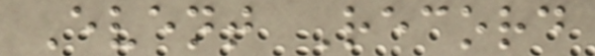Event Record
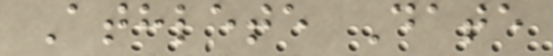Athlete Date
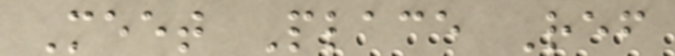Meet Place Ref
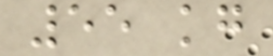55 kg
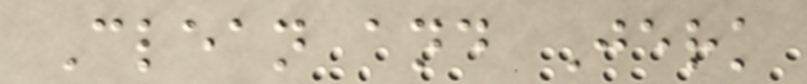Clean and Jerk
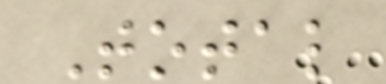Total
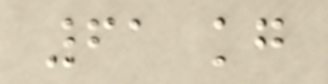61 kg
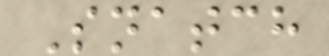Snatch
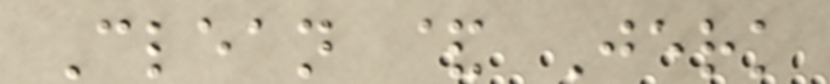Clean & Jerk
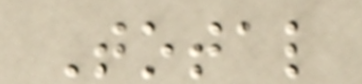Total
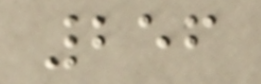256
